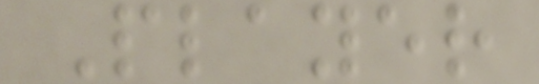Player
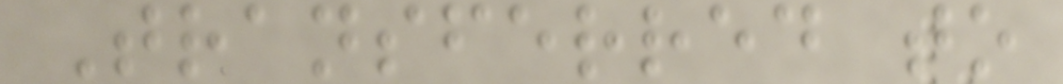Transferred to
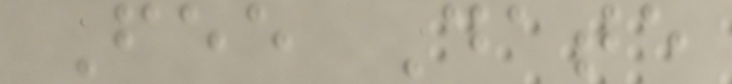Fee Date
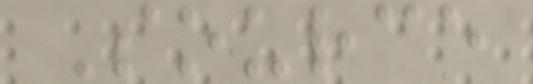Source
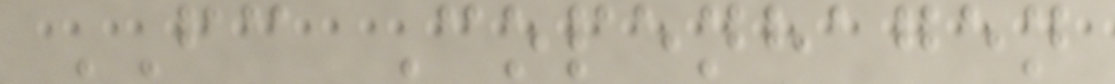FC Copenhagen
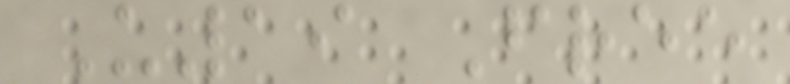U19 Free
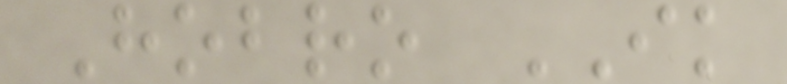Hobro IK
